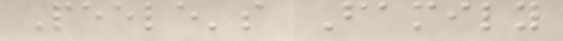Peele's Family
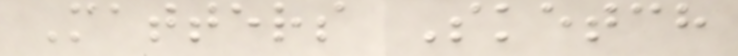Matters Sketch
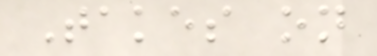Takes on
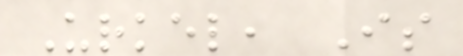Urkel, Is
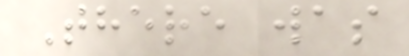There was
